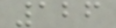126
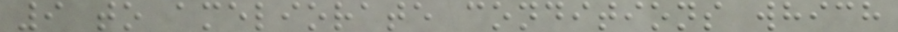9 to ameliorate conditions which
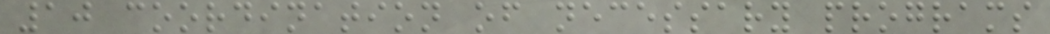10 coordination of necessary programs
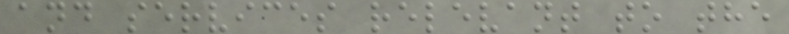and services relevant to the
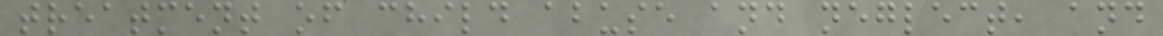treatment of child abuse and neglect, and
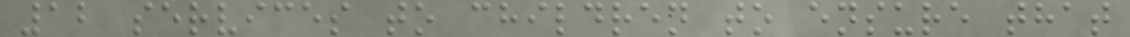12 services to children to ensure that
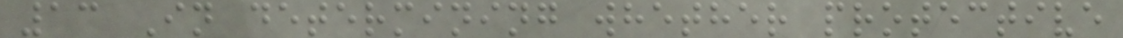13 In determining whether protective
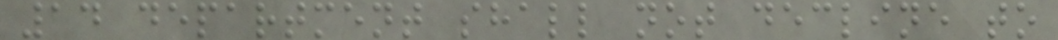14 department shall not decline to
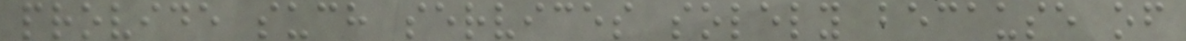provide such services solely because of
